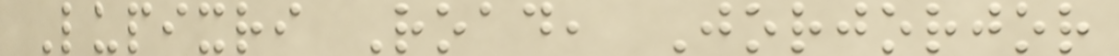Lupixri Road, Jorjorjor
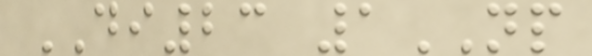DI23 1NP
